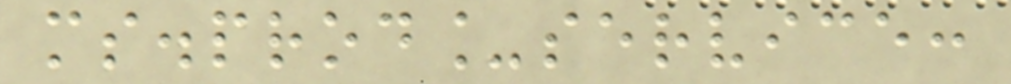ms.prod_service:
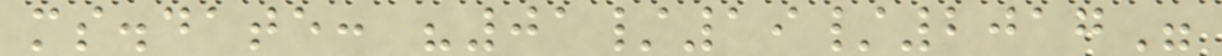ms.date: "01/19/2017"
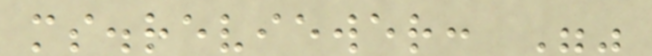ms.reviewer: ""
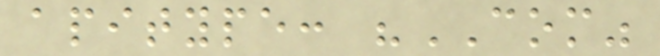apitype: "COM"
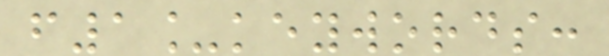f1_keywords:
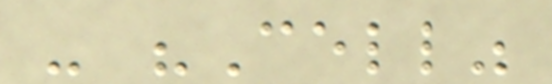- "Cell"
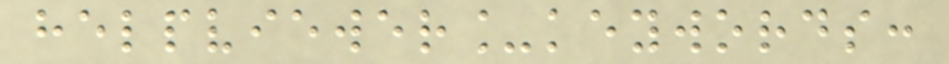helpviewer_keywords:
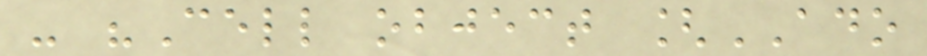- "Cell object [ADO
